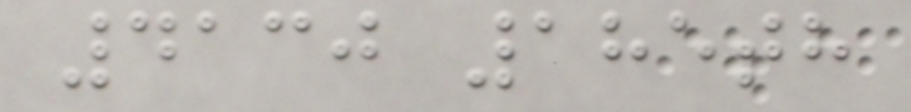4130 185th
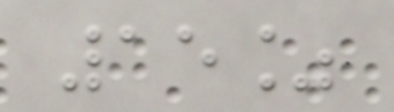15%
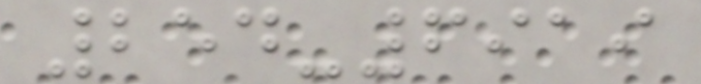254-6919
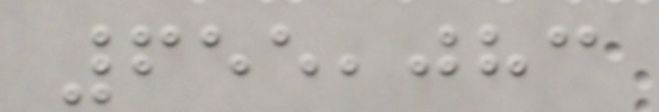655,083
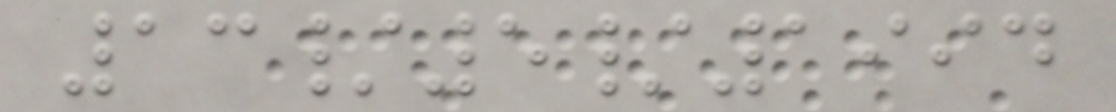13/5/1994
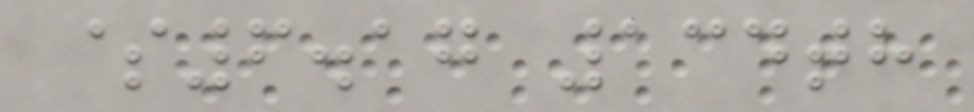$6.17 134th
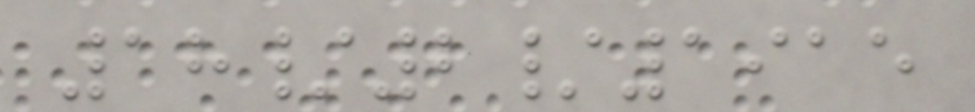18/2/1915
